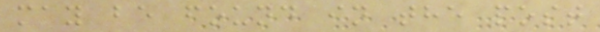may be found in the post
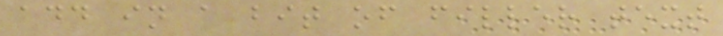add in a bit of filler text
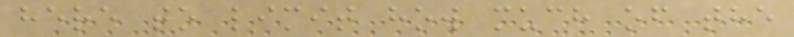here to limit how much of the
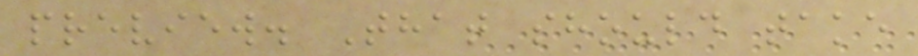preview. That should take
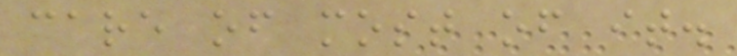care of most of it.
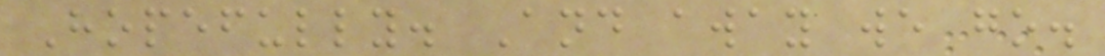Hopefully. And away we go.
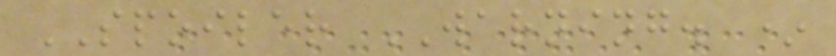SPOILER WARNING. *
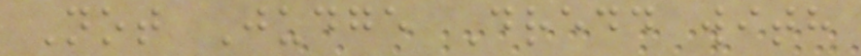Not Judge Dredd with
